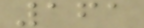161
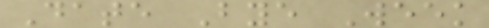Date Bye Week
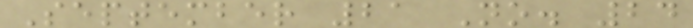September 21 No. 24
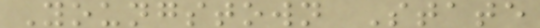Youngstown State
